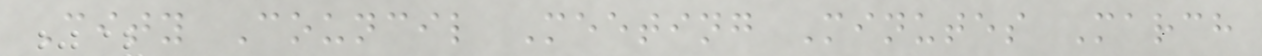City Council Meeting Minutes March
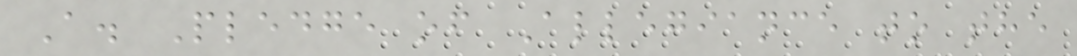A. Pledge of Allegiance to the
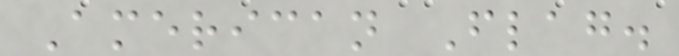American Flag.
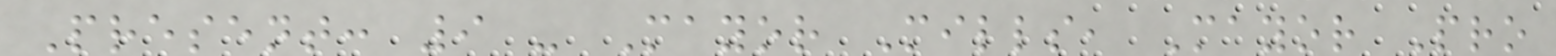Present: 9 - Mayor Mills, Mayor Pro
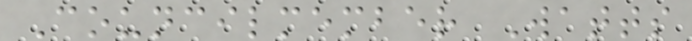Councilmember Watts
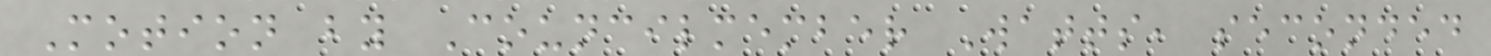Motion by Councilmember Watts, seconded
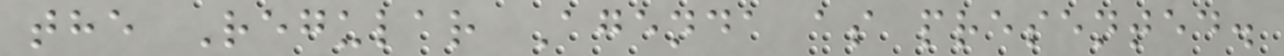the Regular Agenda as presented.
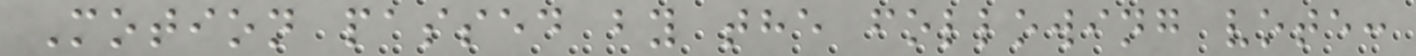Motion passed by the following vote:
